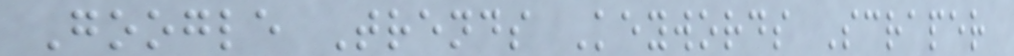Google Trends Keywords Scraper
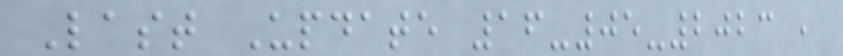Last Update 16-05-2023 ,
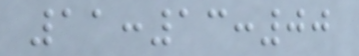11:13:00
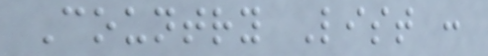Country List :
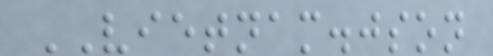VIETNAM.json
